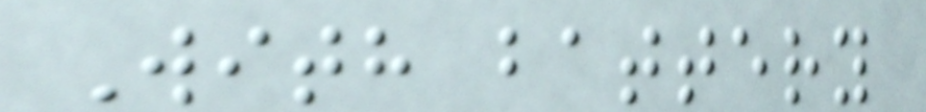With battery
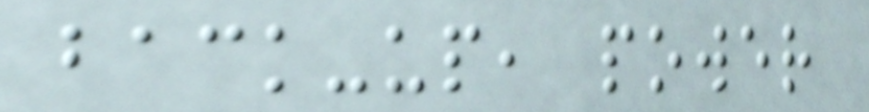back-up, power
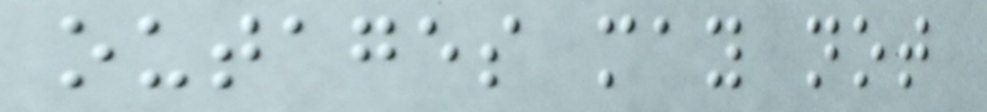outages may not
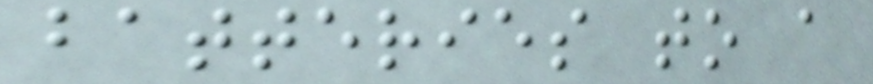batteries to a
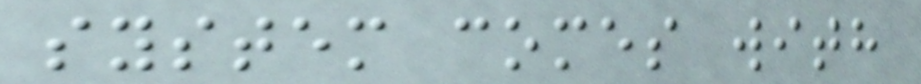system comes with
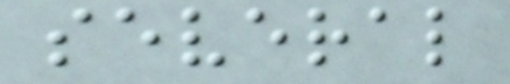several
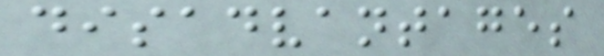disadvantages
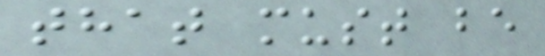that must be
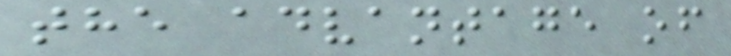the advantage of
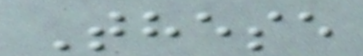These
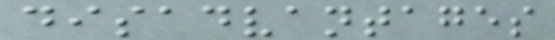disadvantages
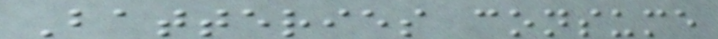Batteries consume
